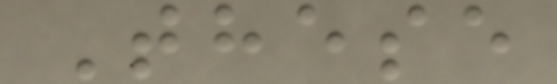These
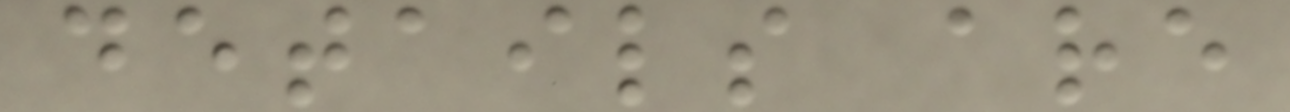details are
